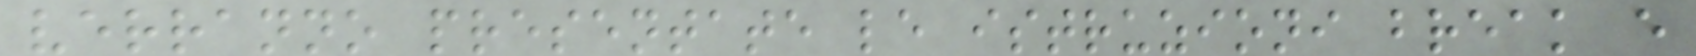verranno presentate le istruzioni break e
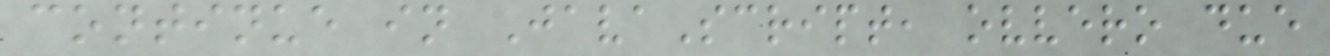continue in JavaScript, ovvero due
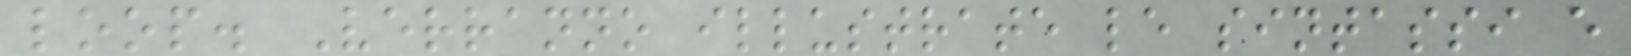loop. Verranno illustrate le sintassi e
